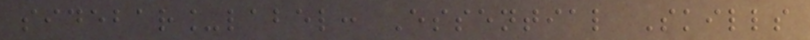sidebar_label: Essential Skills
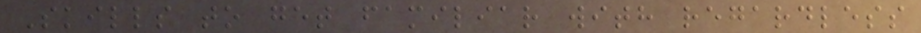Skills to get familiar with regardless
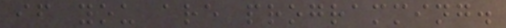if you are programming.
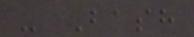- Bash
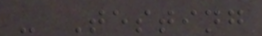- Testing
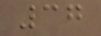37
